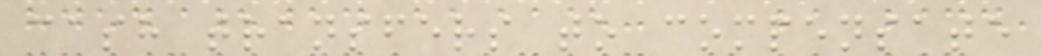cash transfers to compensate
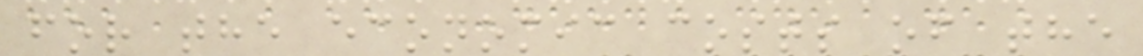for the economic costs of the
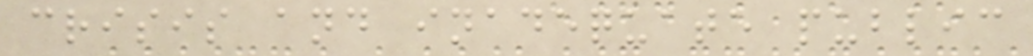crisis and inadequate public
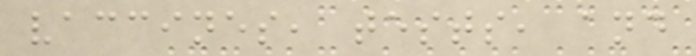vaccines, tests, and
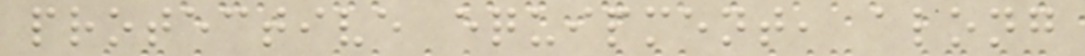protective equipment, along
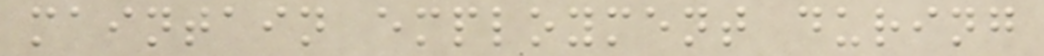maintain employment during
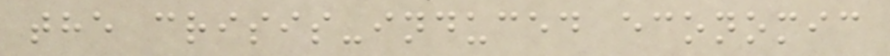the crisis-induced economic
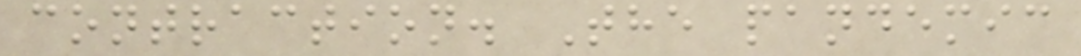contraction. The pandemic
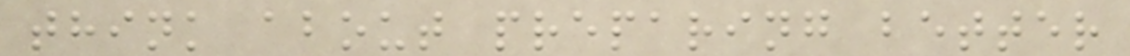think about preparing better
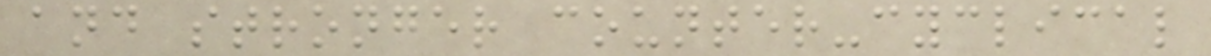and stronger counter-cyclical
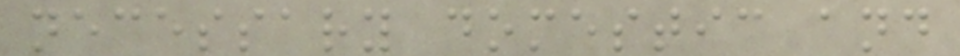necessary domestic and
